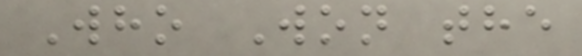Who Won the
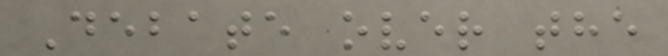Debate over the
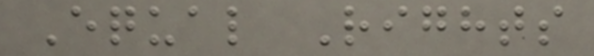Equal Rights
